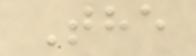The
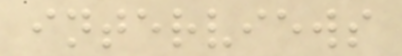interviews
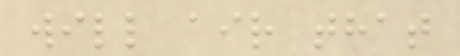will air that
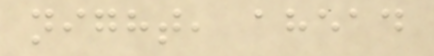night, ahead
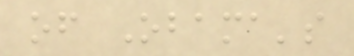of Obama's
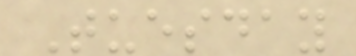Tuesday
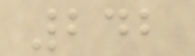242
